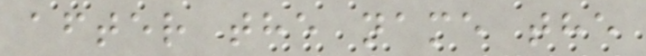after the name the
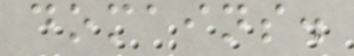domains.
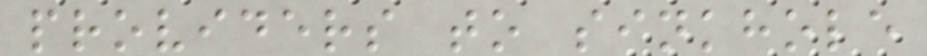providers to sinkhole
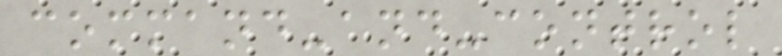command-and-control
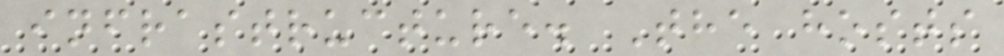infrastructure. The hosts
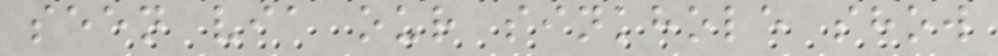seen via our sinkhole show
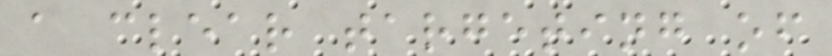a clear targeting of
